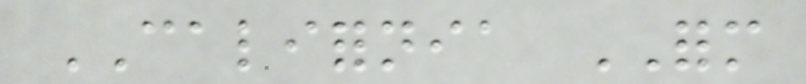CALIFORNIA FORM
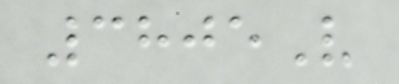3805V
